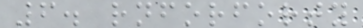6. rnforforty
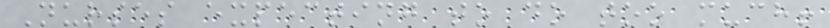Nurses expecting to do too much!
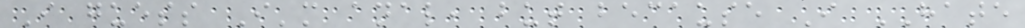I guess I'm anal, but because I HATE
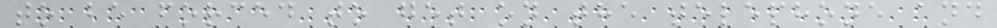to be forced to get on the telephone and
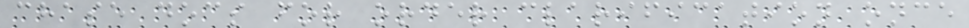chase docs for order clarification once
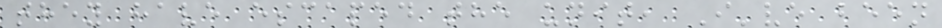they have escaped the unit, I've been
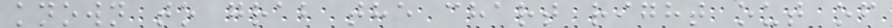known to grab the chart right out of
